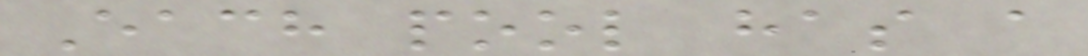Each pool has a
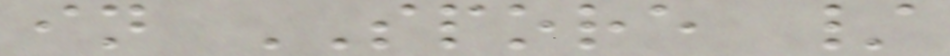in SPORE /
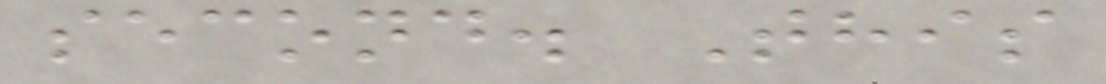second. This
